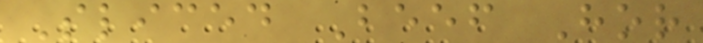Sliced Beef Hor
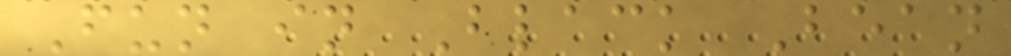Fun in Black Bean
